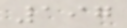197
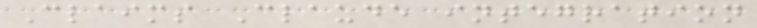Claims Claude integration
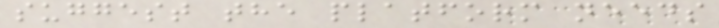suggest the platform needs
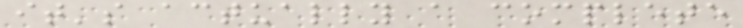it's actually a complete
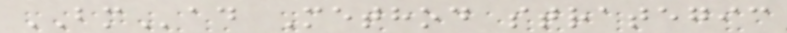BMad Method strategic
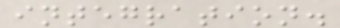integration.
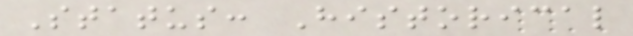Status: Historical
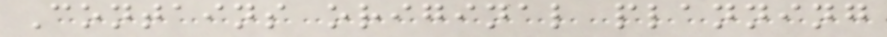Contains original planning
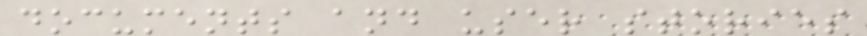documents and user stories
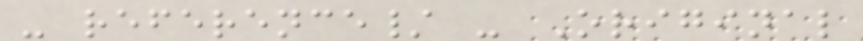- reference/ - Original
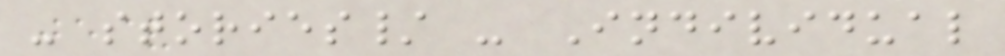- stories/ - Individual
